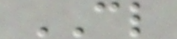CL
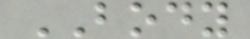BODY
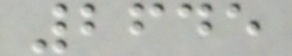2645
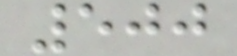500
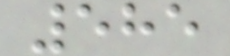585
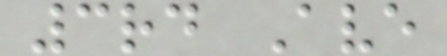3rd Ave
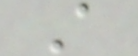A
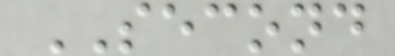SECOND
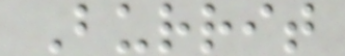Burrit
